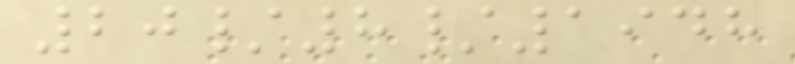20/8/1948
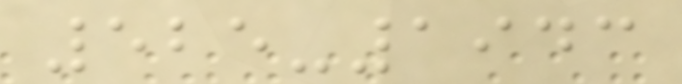525-1943
